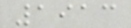1913
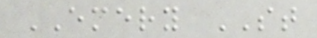EMERY ST
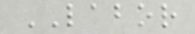LABOR
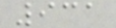931
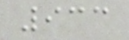933
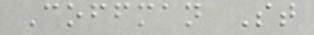Coffman St
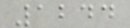1244
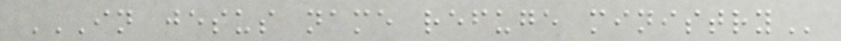IN JESUS NAME REFUGE MINISTRY
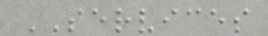SERVICES
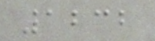1232
